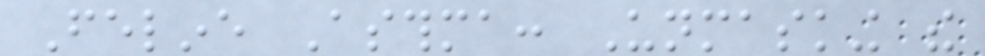Feline Asthma: Unmasking the
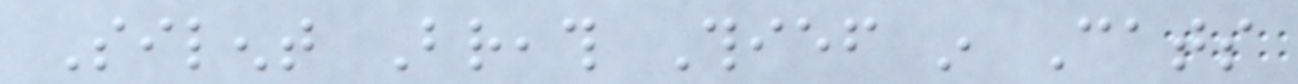Silent Breath Thief in Cats
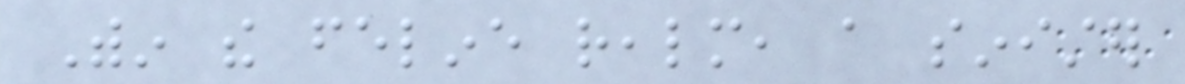Within the feline realm, a sinister
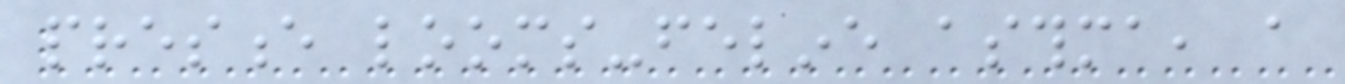presence looms-feline asthma, a
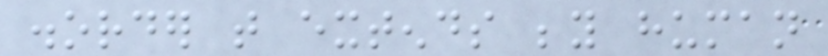disorder that extends beyond human
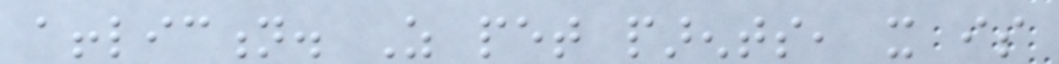affliction. As pet parents, it is
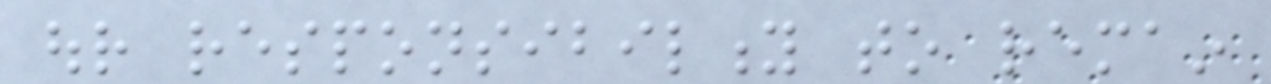our responsibility to remain
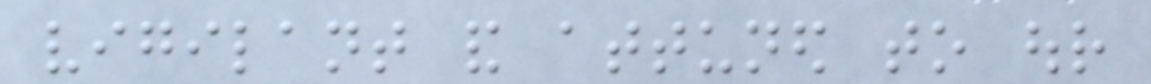vigilant and attuned to our
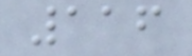116
